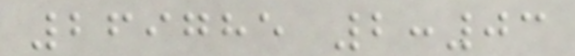269785 2:03
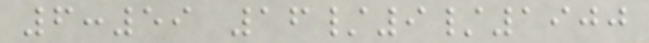6:59 16/9/1900
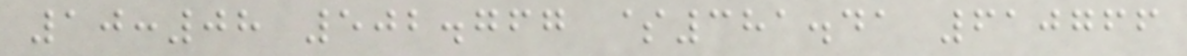10:08 502.767 $381.41 610766
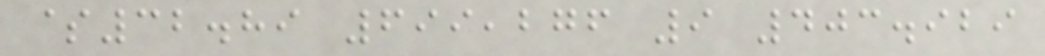$32.89 699,276 9 403.929
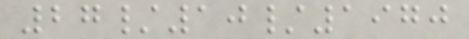27/10/1970
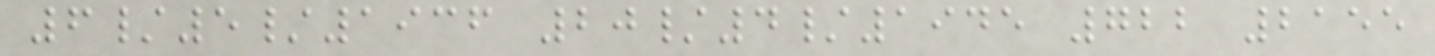6/5/1936 20/4/1945 722 2155
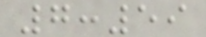7:59
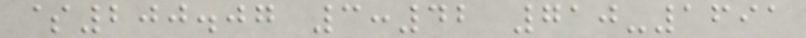$200.07 3:42 710-1691
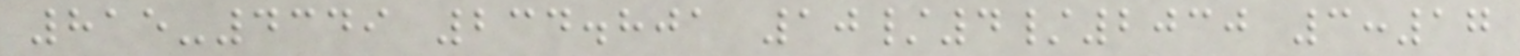815-4349 234.801 10/4/2030 3:17
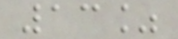13%
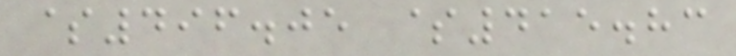$496.05 $415.83
